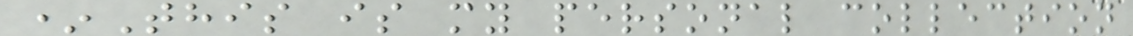*This is my personal collection
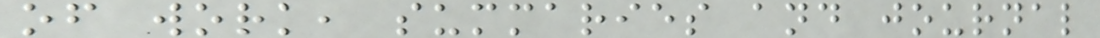of work, summaries and journal
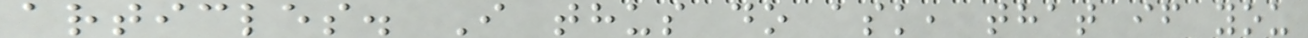articles. I thus do ask, that if you
